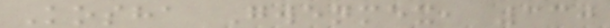Kosha Gwenmex, 330
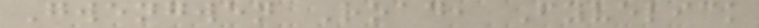Gwengwen Road, Fyvelick
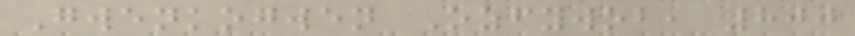Gwenkogwen Ozfywob, 800
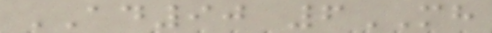AD90 6MH
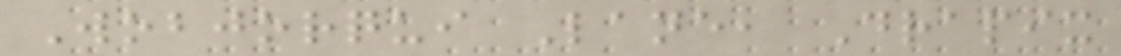Wobjorqui Lane, Drapix
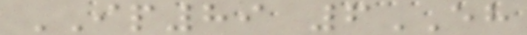IP89 6EH
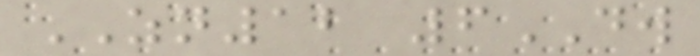ZN12 6DW
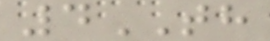4TH
